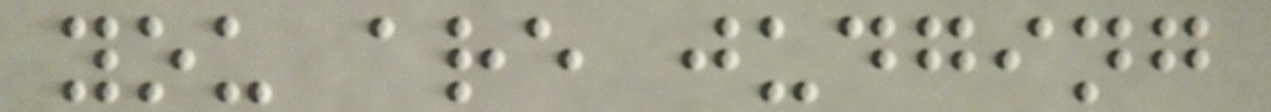you are judging
